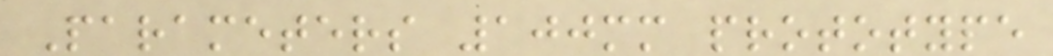Parameters 100mm prototype
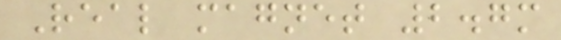Real magnet 2.7m
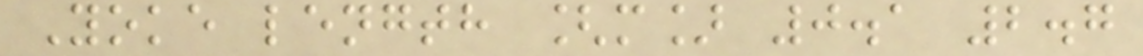Yoke length [m] 0.1 2.7
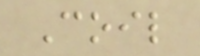Coil
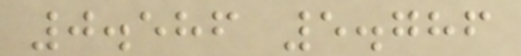0.586 5.786
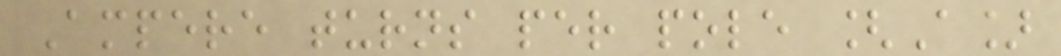Ampere turns per pole [A]
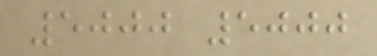5000 5000
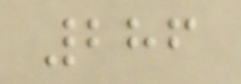286
